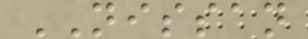NISSAN
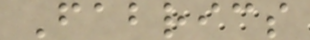Fabrics
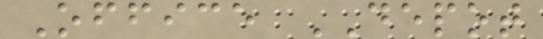Office DEPOT
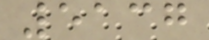5137
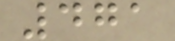471
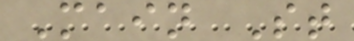Main St
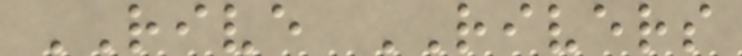RIVE RIVERS
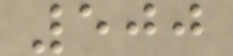500
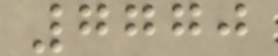7770
